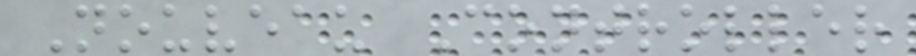Nouveau Controller
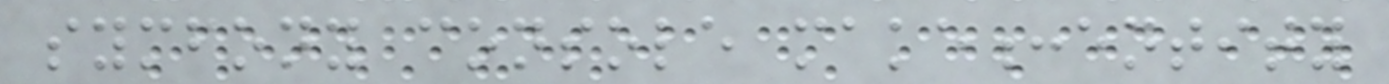symfony console make:entity
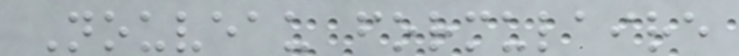Nouveau formulaire
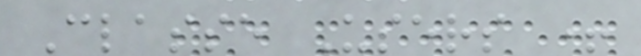Classe Users +
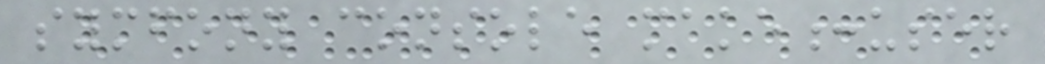symfony console make:user
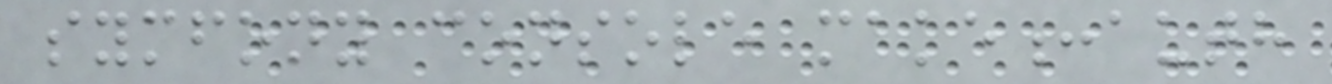symfony console make:auth
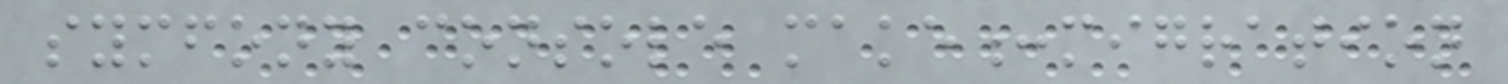symfony console make:migration
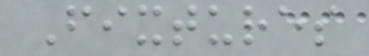Fixtures
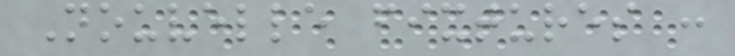Nouvelle fixtures :
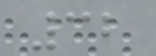32
